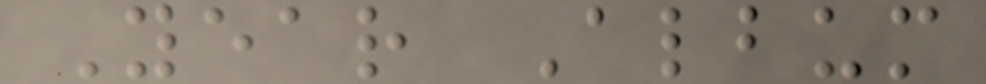Year Album
